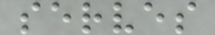serves
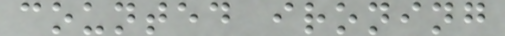counted ironing
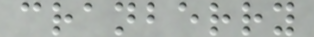cranberry
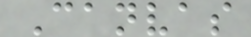Canvas
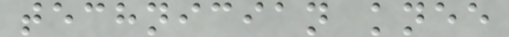technician knee
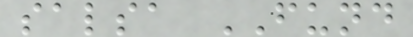salsa FUND
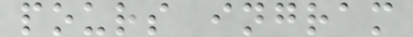pours ingram
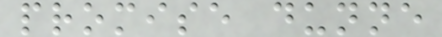promise dunne
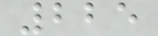225
